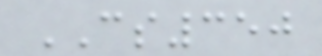CS350
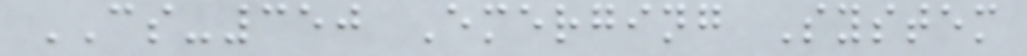CS-350 Emerging System
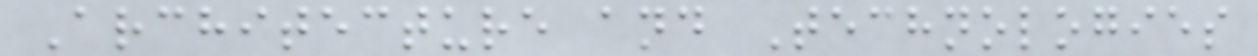Architecture and Technologies
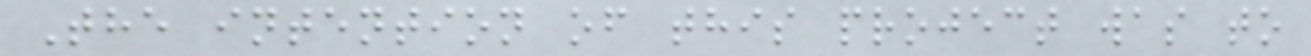The intention of this project was to
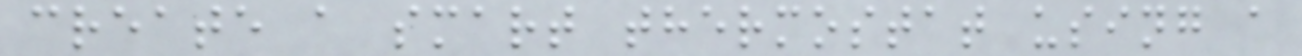create a smart thermostat using a
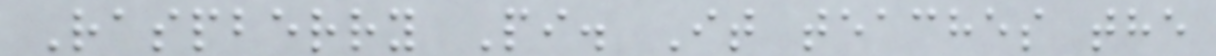Raspberry Pi. It teaches the
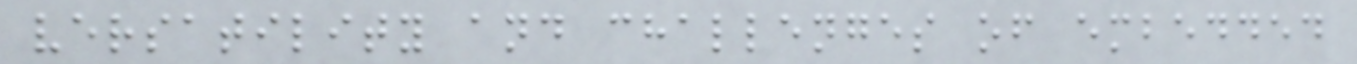versatility and challenges of embedded
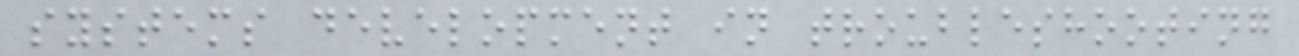systems development in troubleshooting
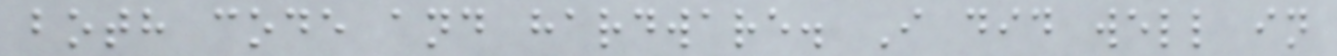both code and hardware. I did well in
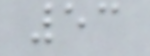53
